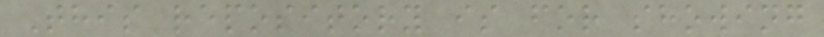This repository is for showing
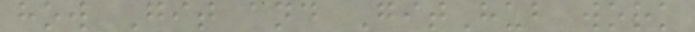how Git and GitHub work
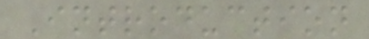Introduction
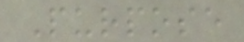Purpose
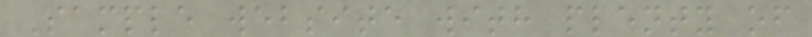Sample website with plenty of
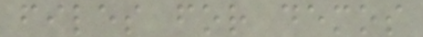files for demos
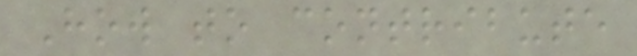How to contribute
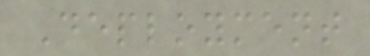Deployment
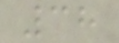38
